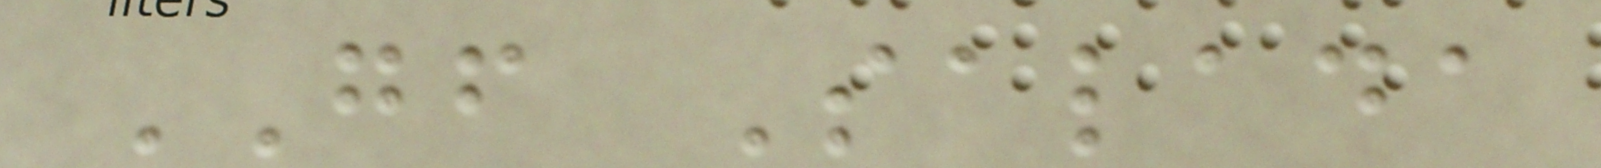GF Salada
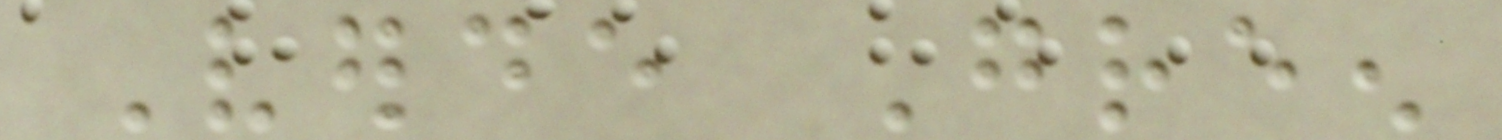Verde Green
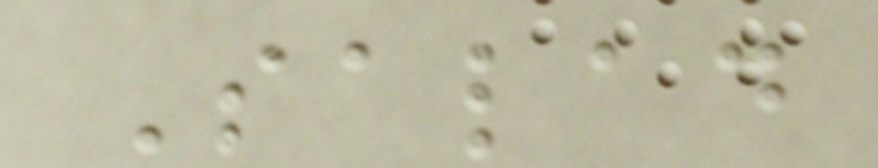Salad
